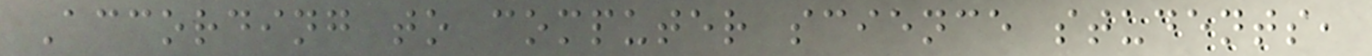According to computer science students,
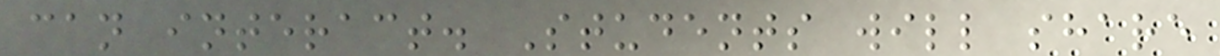can interact. Students will share
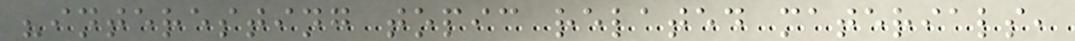"interesting topic related materials,
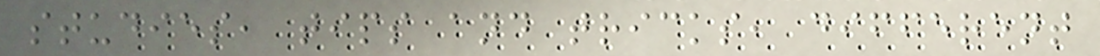studies, tips and tricks, different
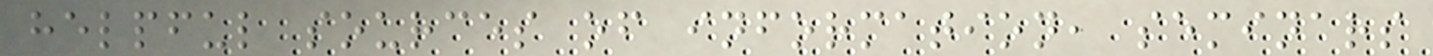helpful sources of information, seminars
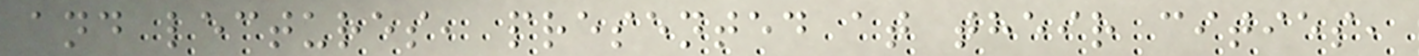and lectures, presented at their cities,
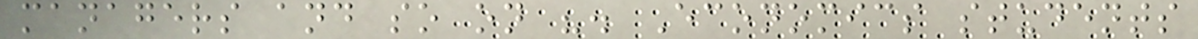managers and so on ". Economics students
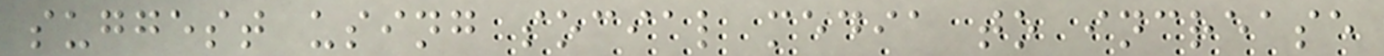suggest using social media to increase
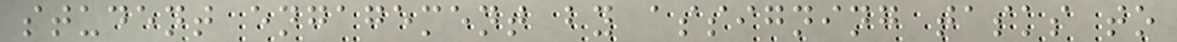student engagement by assigning tasks to
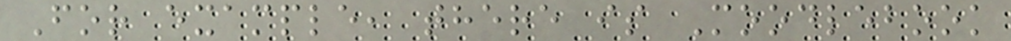For example, there is Moodlebook
